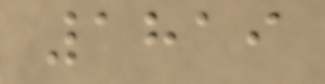1819
